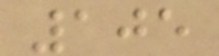105
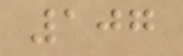107
